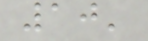10'
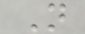N
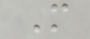M
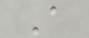A
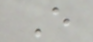E
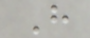H
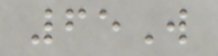65W
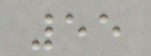55
